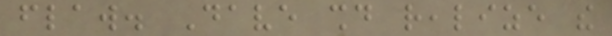flaw. Dave should realize the
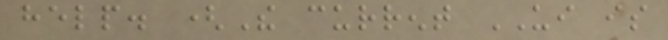help. (The current UI is
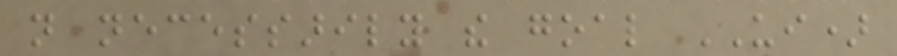not necessarily the goal UI)
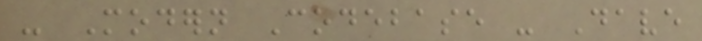- Modern Codebase - Dave
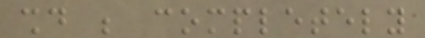should be completely
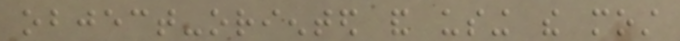object-oriented and using the most
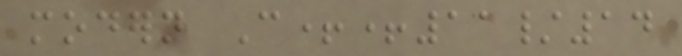modern C++11/14
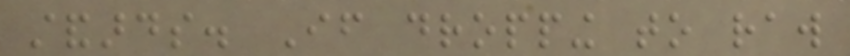standards. If dropping to raw
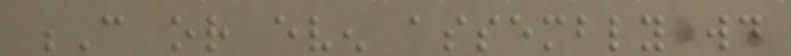C or even assembly would
